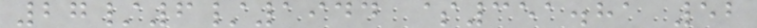27/6/1944 $351.81 52
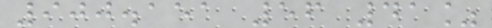900.151 56 41%
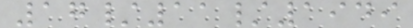17/11/1949
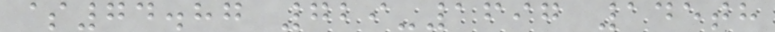$74.87 729-1697 145th
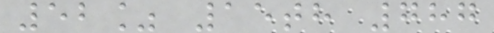52% 15th 787
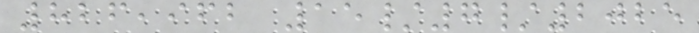826,962 15/7/2025
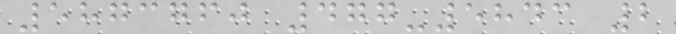5873760 477-5843 2
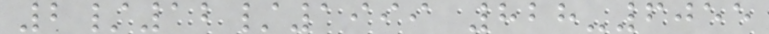2/12/1999 828-6055
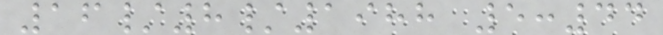16/8/1988 5:44
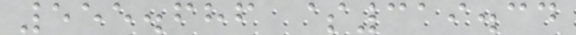555.686 $319.34
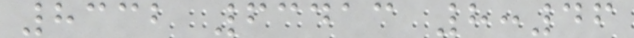8332 63413 8:46
